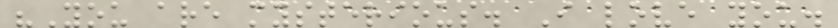"You are mysterious. I love you.
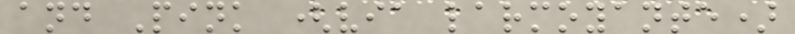and Pink (via larmoyante)
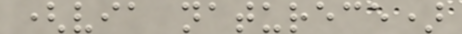(via naturece)
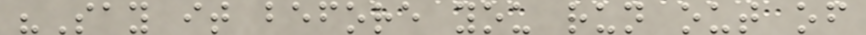"Say it before you run out of
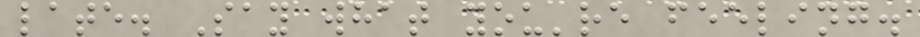late. Say what you're feeling.
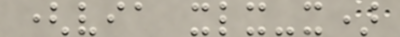(via xlx-x)
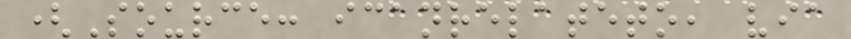(Source: icanrelateto, via
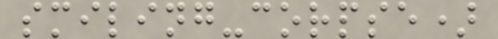smiling-corpse)
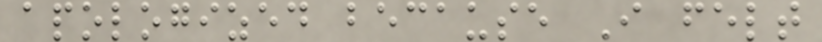apologized because I felt
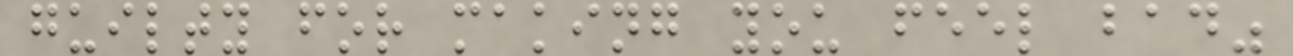guilty for making you feel bad"
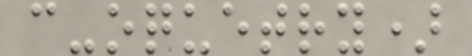c-oquetry)
